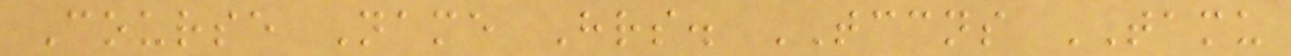Course Name Hrs. TCCNS TAMU
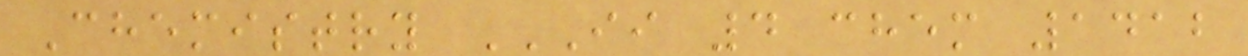Chemistry II 4 CHEM 1412
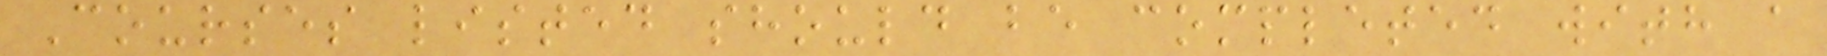Courses listed should be completed with a
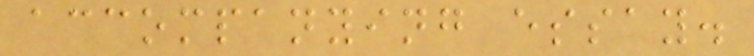accompanying essay.
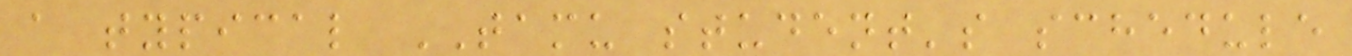a typical TAMU student's schedule
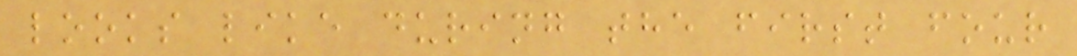looks like during the first four
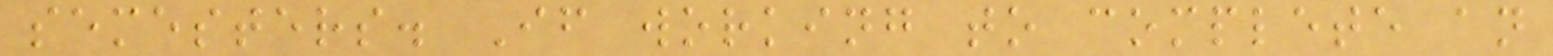semesters. If working to complete an
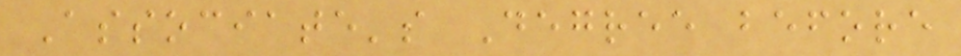Associate's Degree before
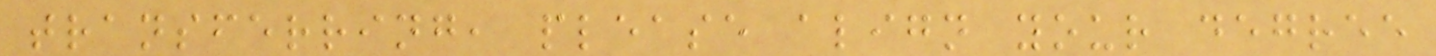transferring, please align your degree
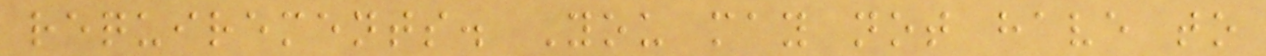requirements. You may not have to
